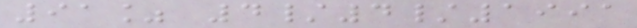91% 4/4/1991
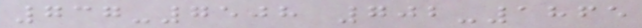737-7508 702-1865
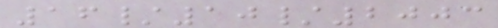16/10/2003
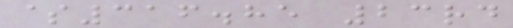$316.85 23rd
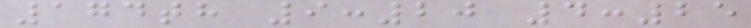174th 9:20 4:25
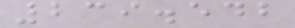239.542
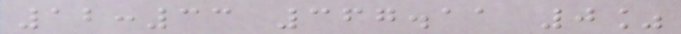12:33 367.11 0%
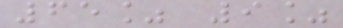65% 9%
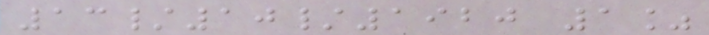13/10/1920 1%
